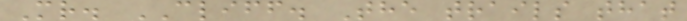Mr. CLIFF. The trails that
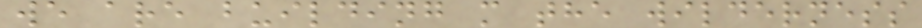we are building m the wilderness
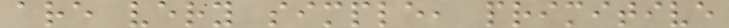are very simple, primitive
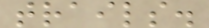trails.
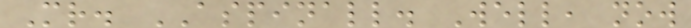Mr. ASPINALL. Well, now
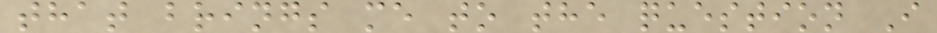that brings me to the question I
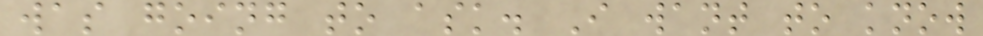was going to ask. I want to know
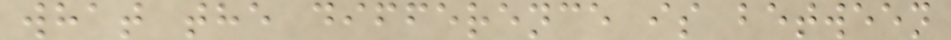what the difference is between
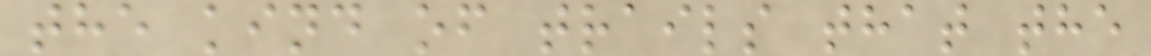the kind of trails that the
